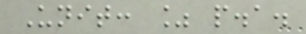Unit: % p.a.
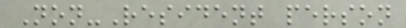Non-Resident person
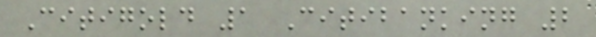Citigold 1 Citibanking 2
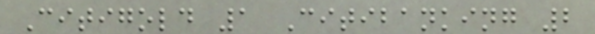Citigold 1 Citibanking 2
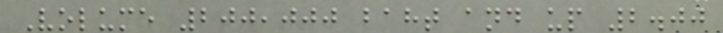Volume 200,000 baht and up 2.00
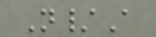N/A
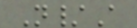N/A
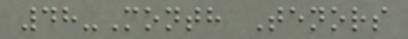48-Month Tenors
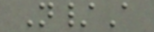N/A
